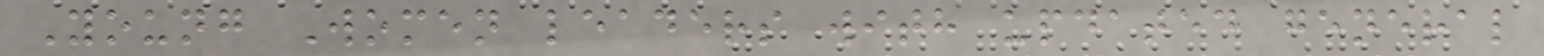Young Women leaders with updated general
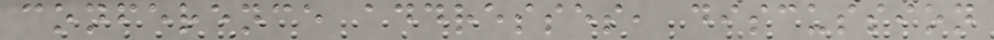conference addresses, discussion
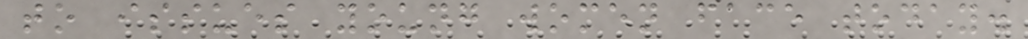to issues young women face today.
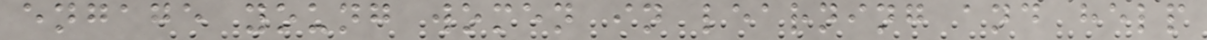engage young women in learning and help
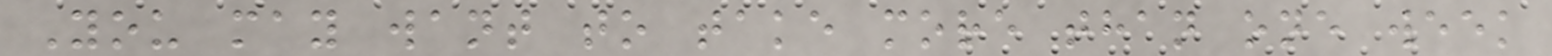You may want to take more than one week
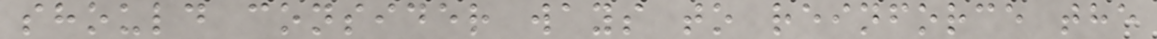should consider ways to reinforce the
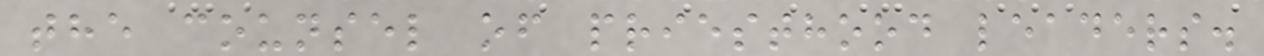the counsel of priesthood leaders.
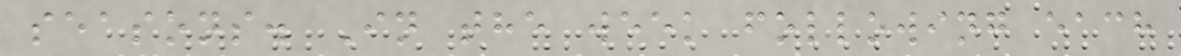seasons. In the week following each
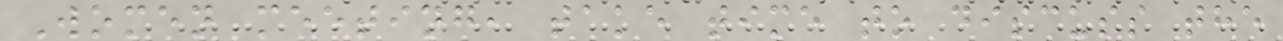Women meeting, take time to discuss the
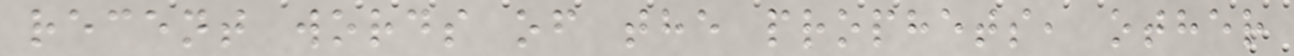recent words of the prophets, other
